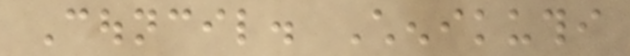Council. Chenikuthi
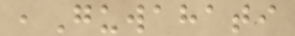,Guwahati
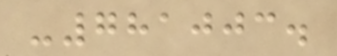-781003.
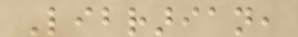Librarian,
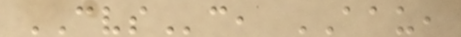CVSc, AAU,
